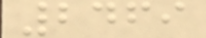2469
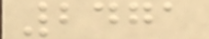2471
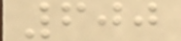600
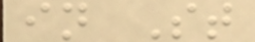in St
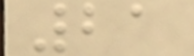21
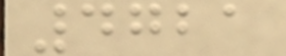4721
